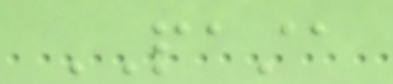PASTA
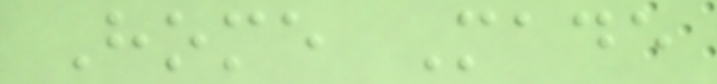Home Made
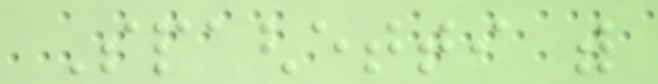Spaghetti with
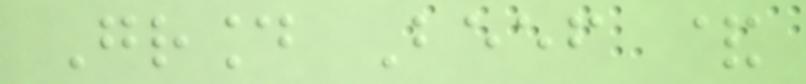Ground Beef &
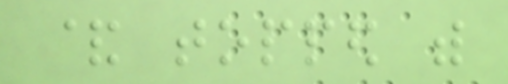& topped with
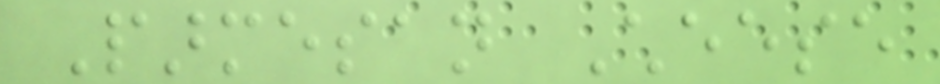Parmesan Cheese
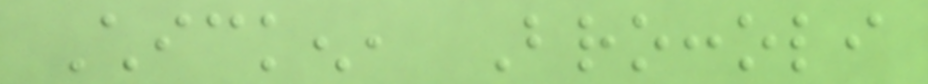Chicken, Broccoli
